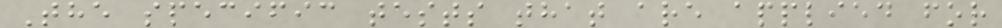The specific tests that are applied for
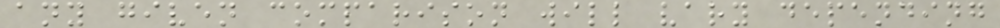any given comparison will vary depending
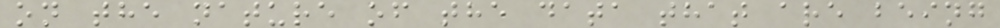on the nature of the data that are being
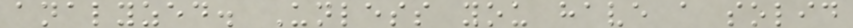analyzed. Unless you have a solid
